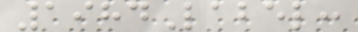1984Label:
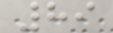89
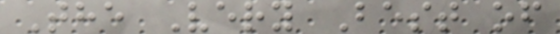The Very Best of
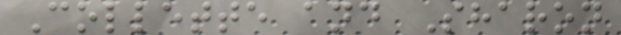Collette and Sharon
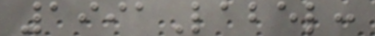1991Label:
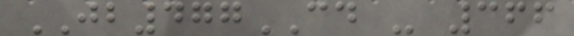JB477CD - 366
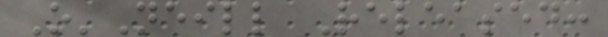O'Neill Released:
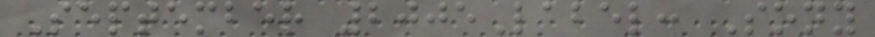September 2005Label: Sony
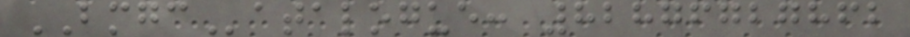BMGCatalogue: 82876727862
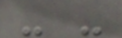- -
